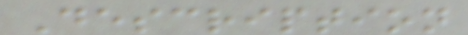Description
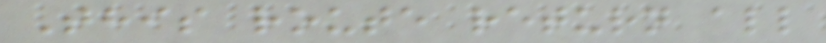This route return all
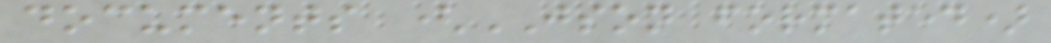documents (JSON formated)
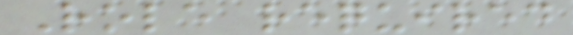Role required
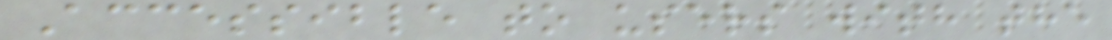Accessible to users with the
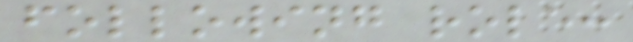following role:
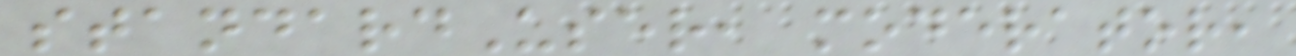standardUser, moderator,
